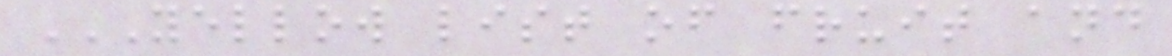YELLOW LIST OF FRUIT AND
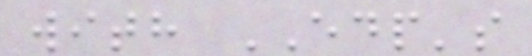with EDP's
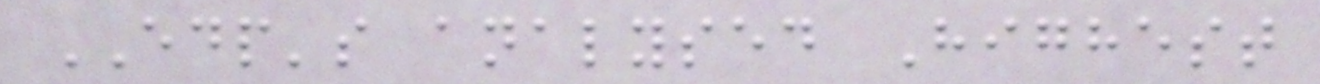EDP's analysed Highest
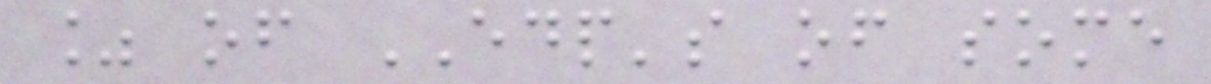% of EDP's of some
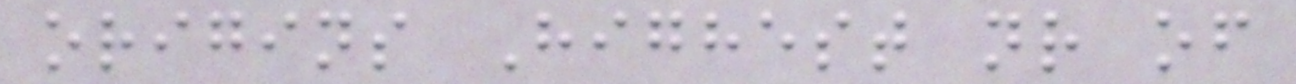origins Highest nr of
